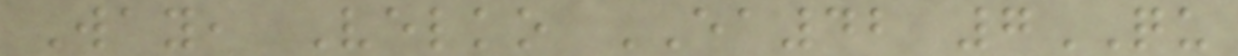Way, Velko EA42 7QU
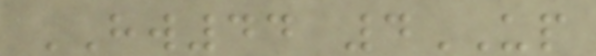HW44 4UP
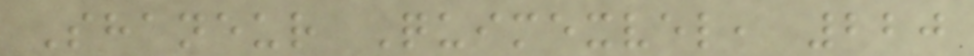Shaneur Quimexvel, 220
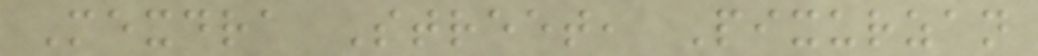Mexdra Street, Pixurzan
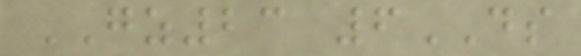GZ23 6DS
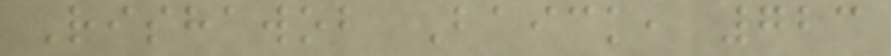Rishawob Baick, 723
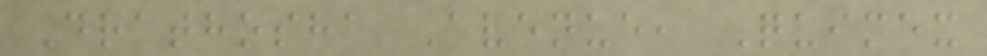Drathosha Avenue, Quimex
